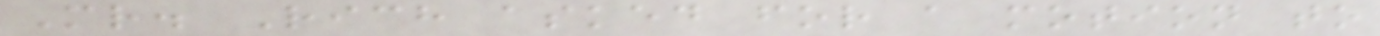Mr. Rich asked for a motion to
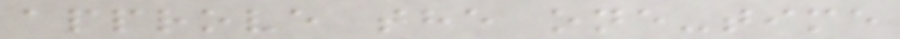approve the one-time
